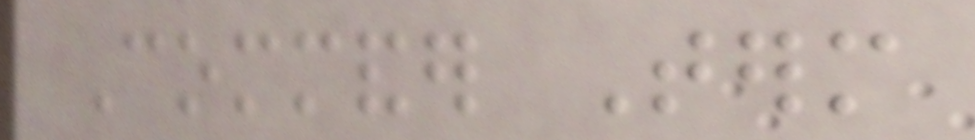Commander Term
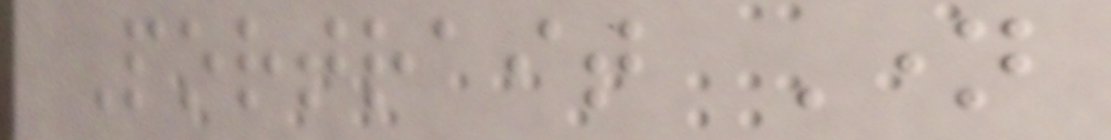Portrait Name
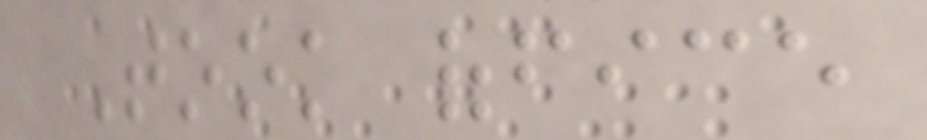Took office
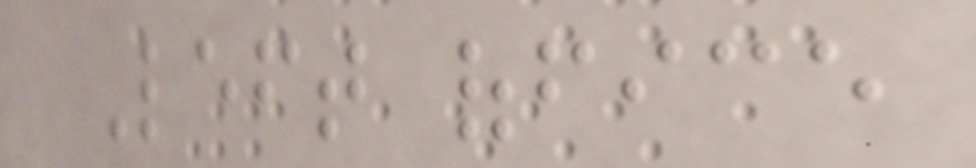Left office
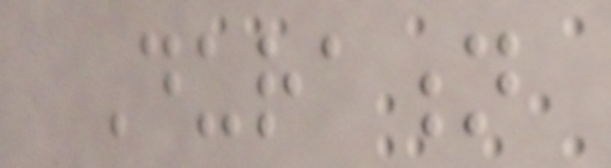Duration
